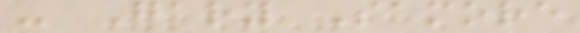- Gary Samore
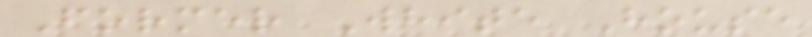Former White House
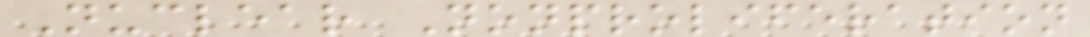Nuclear Nonproliferation
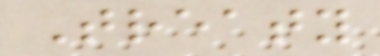Treaty
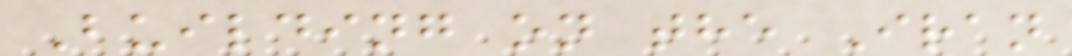Building on the Iran
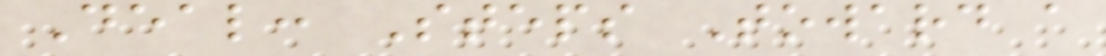Deal: Steps Toward a
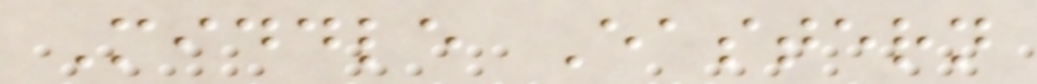Middle Eastern
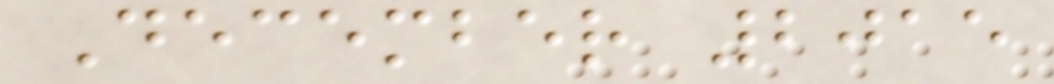December 2015
